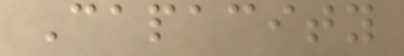Capacity
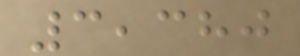3,380
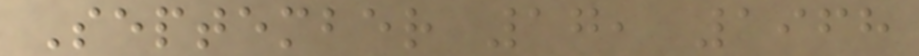September 17, 1968
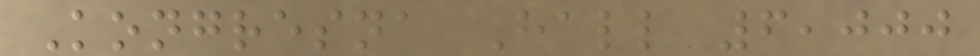Kongresna Hall 6,000
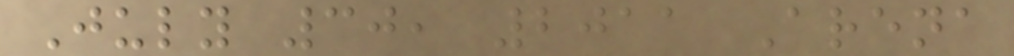July 30, 2011 Arena
